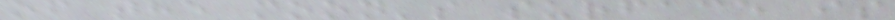of the moon's surface is
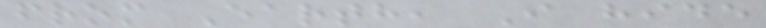from Earth, I hide
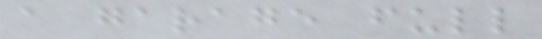a garage full
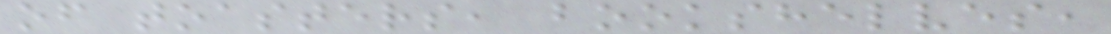of toasters, bookshelves,
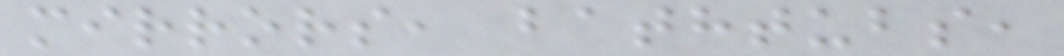mirrors, bathtubs,
